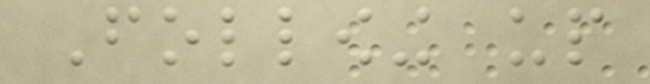Following up
